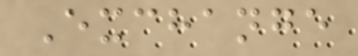Exchange
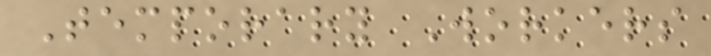Temporary Workers
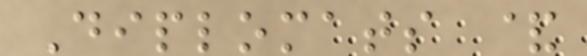Diplomats &
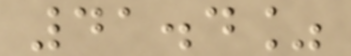41.4%
